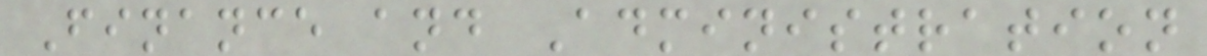Finance and Administration
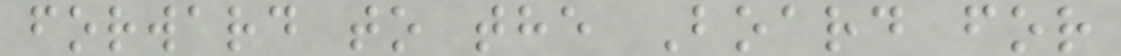forward to the Board for
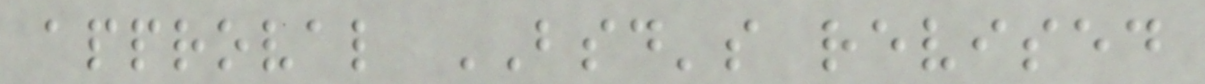approval BSD's revised
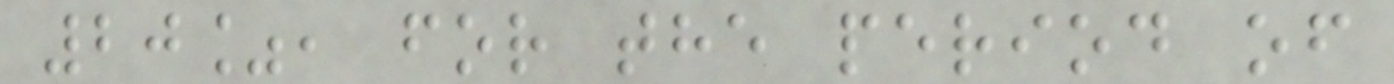20%, for the period of
